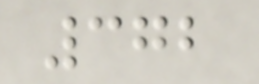372
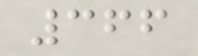366
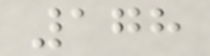178
